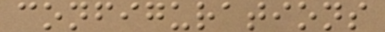configurations
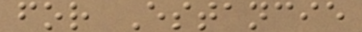for Estancie
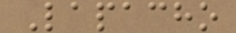Lapacho
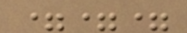===
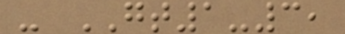- GT1-3,
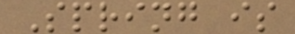Spring is
